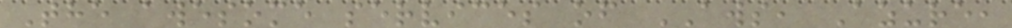The awesome services of AWS, Azure,
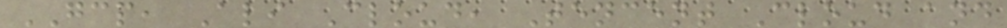GCP, Ali Cloud, Tencent Cloud and
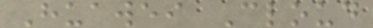Huawei Cloud
